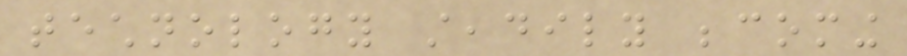technology steadily becoming
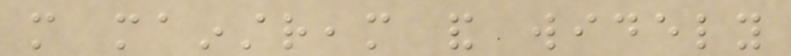more mainstream and widely
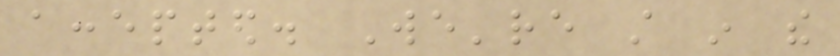accepted. We're still in the
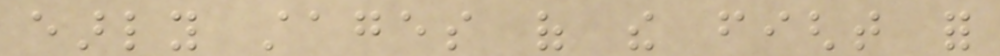early stages of the fight for
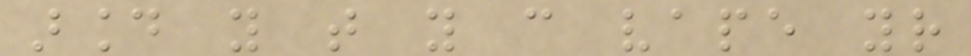around you that you can vape your
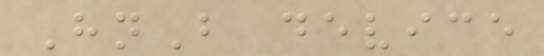HnB device
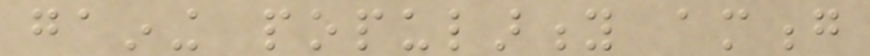gaining popularity among
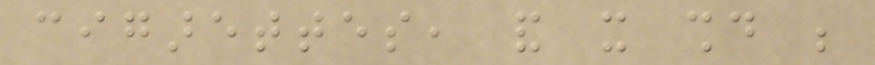cigarettes, and it should be
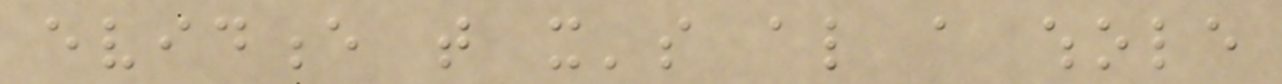evidence that it's also a whole
